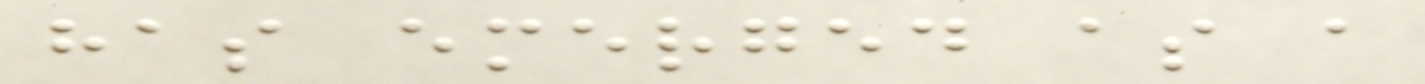has emerged as a
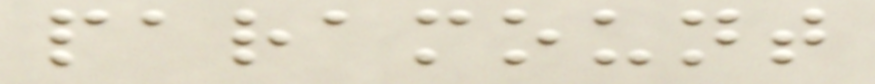paramount
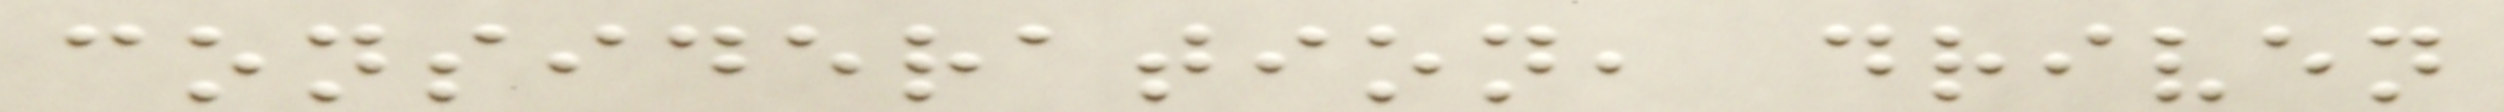consideration, driven
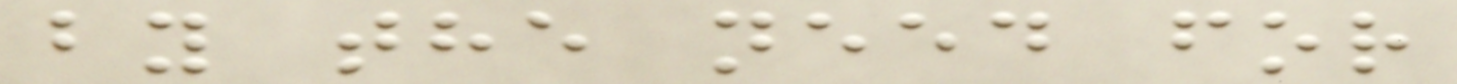by the need for
